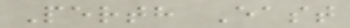Perth East
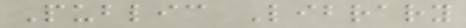Public Library
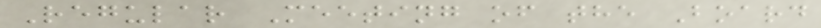Regular Meeting of the Board
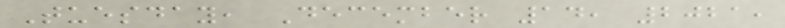Tuesday, December 14, 2021,
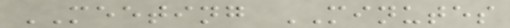MEETING MINUTES
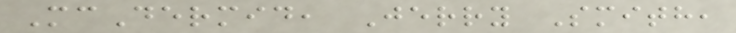McDermid, Jerry Smith,
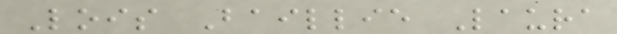Lois Baillie Laura
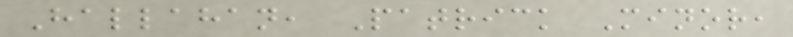Hallahan, Patrick Minor,
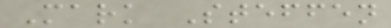Mark Steffen
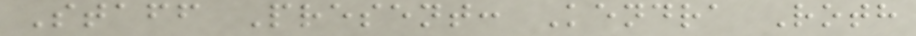Staff Present: Kendra Roth
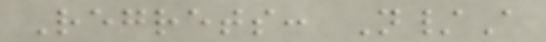Regrets: N/A
